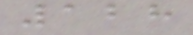128
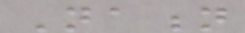Nation
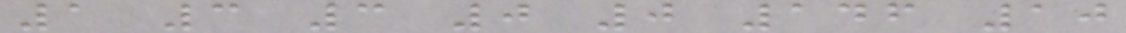1 3 3 0 0 146 10
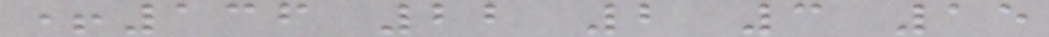+136 22 2 3 15
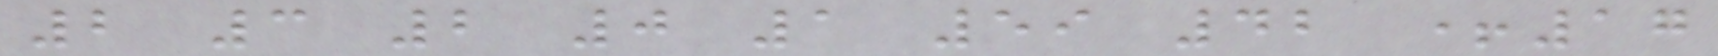2 3 2 0 1 59 42 +17
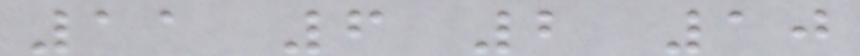11 6 2 10
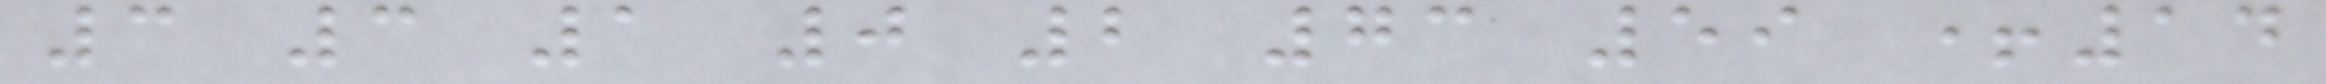3 3 1 0 2 73 59 +14
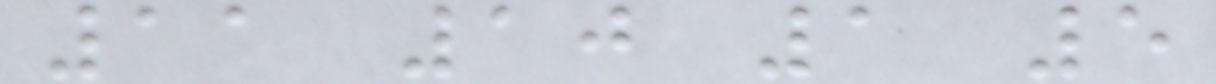11 10 1 5
